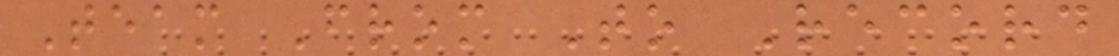Team From To Record
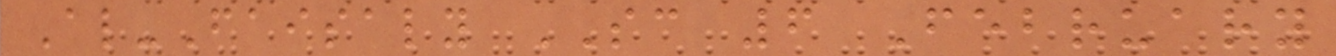Al-Faisaly SC 6 February
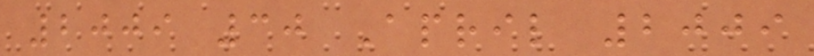2009 30 April 2009
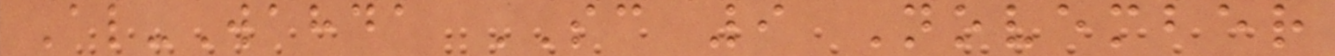Al-Wahda SC 9 November
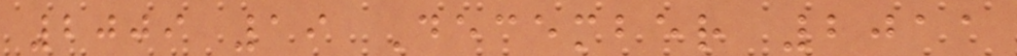2009 19 December 2011
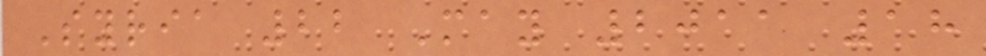Syria 22 May 2011 18
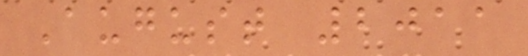August 2011
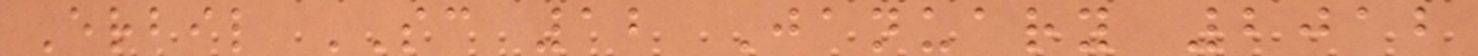Erbil SC 12 January 2012
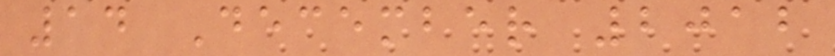14 December 2012
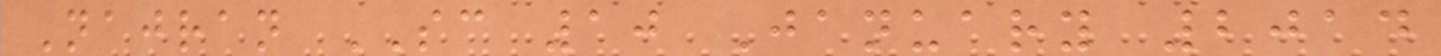Najran SC 10 January 2014
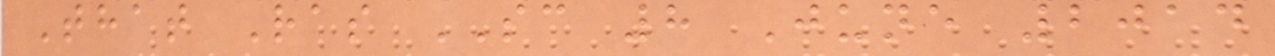That Ras SC 8 June 2014
